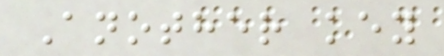Another key
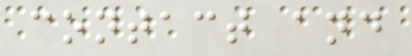contact and
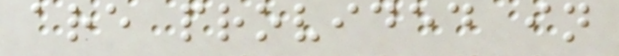are provided in
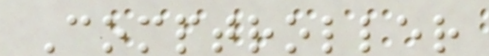Comptroller
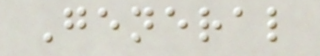General
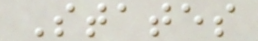States
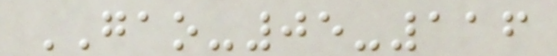GAO-05-116
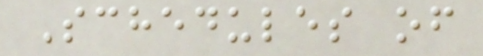Schedules of
